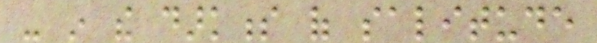- in the darkness of salitude
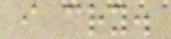i cry.
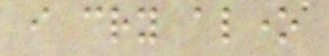i cry alone
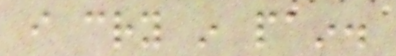i cry in pain.
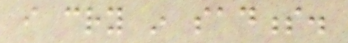i cry in sadness.
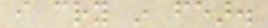i cry in fear.
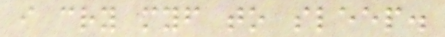i cry myself to sleep.
